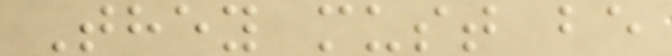They must be
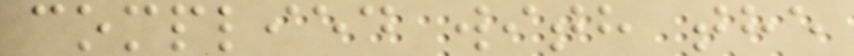complied with the
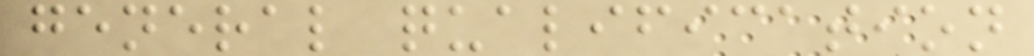general qualification
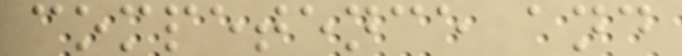competence and
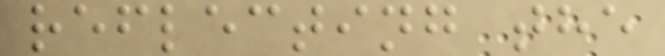reflecting the
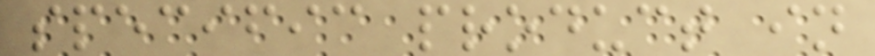specific product in
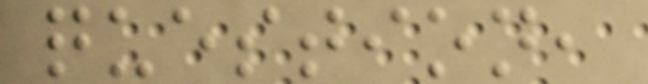question,
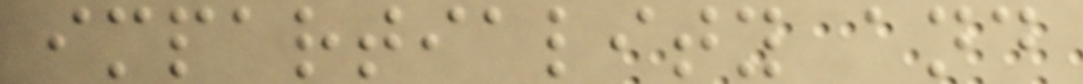impartiality and
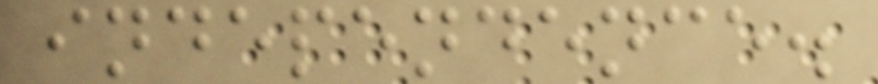independence.
